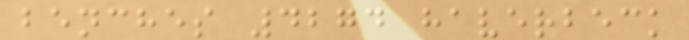benches 4274 haverbeck
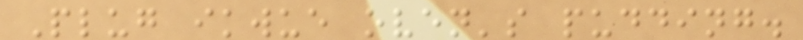Plug ikwue oven's pudding.
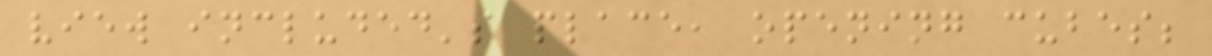view included's place, opening cubes;
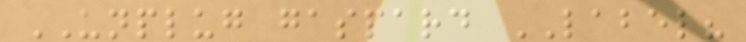UNPLUG gaspard LABEL?
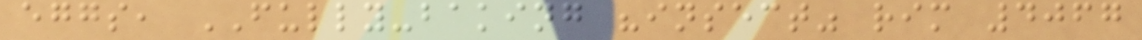eggs, FULLY-baking "insect" rim 4067
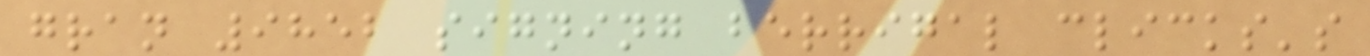gran 9852 signing berrigal clicks's
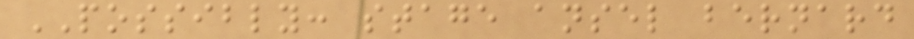POSSIBLY: stage ansel bernard
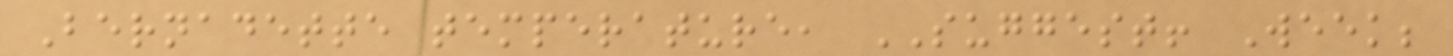Bernadette temperature, SUGGEST! Week;
